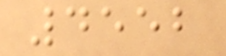4552
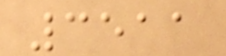3511
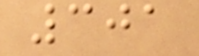301
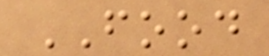FOOD
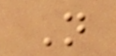N
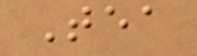Tea
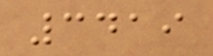3419
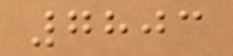7803
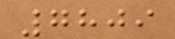7809
